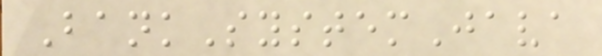BankSystemJava
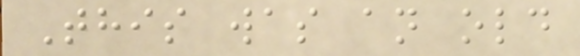This was an old
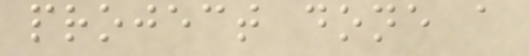project done a
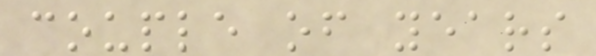couple of years
